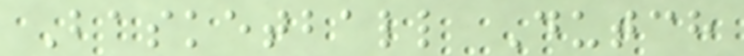Basketball Dutch
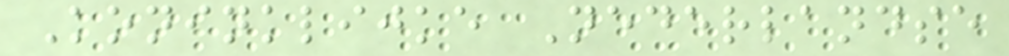Koninklijke Nederlandse
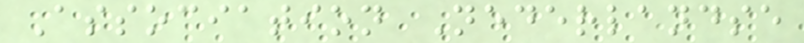Association Nederlandse
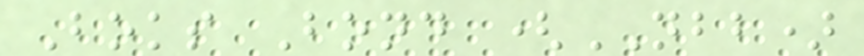Boks Bond (NBB)
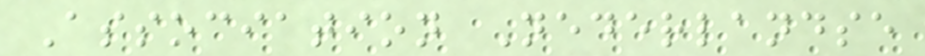Association Nederlandse
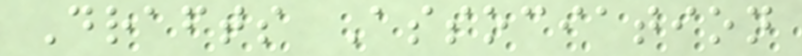Drafts Association
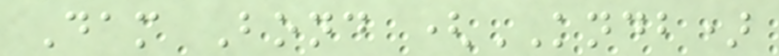Dam Bond (KNDB)
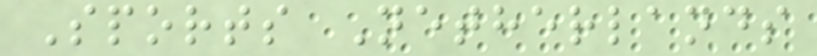Sports Netherlands
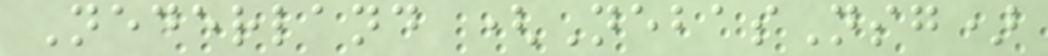Nederland (NebasNsg)
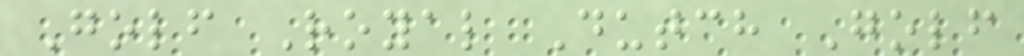Golf Royal Dutch Golf
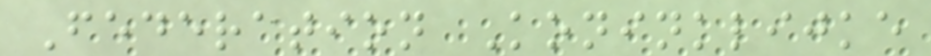Federation Koninklijke
